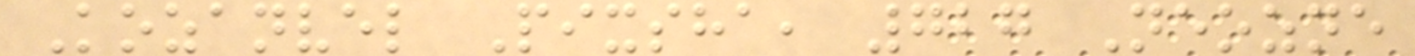Kozanvel Pixsha, 727 Neozne
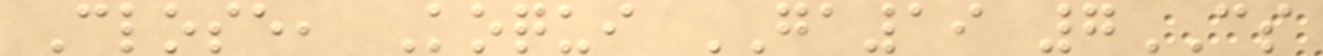Close, Koqui GA19 7CS
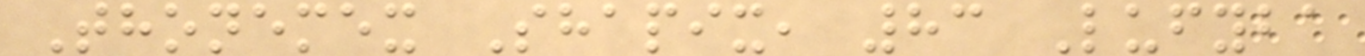Thonemex Shapix, 83 Lufyba
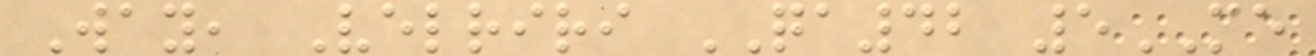Way, Velriri QA42 5ME
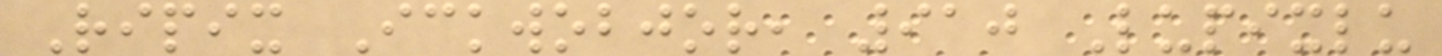Ripix Ickwobjor, 910 Lupixlu
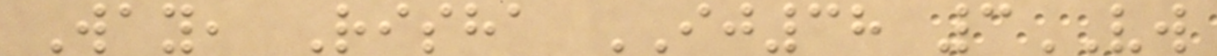Way, Risha IJ38 3VW
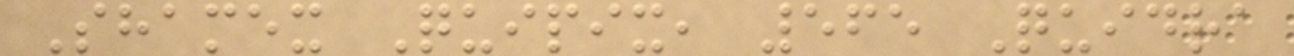Shamex Quipix, 565 Quidra
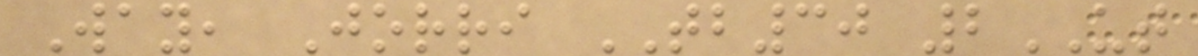Way, Jorri TB30 2UT
